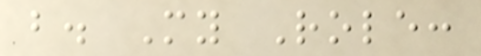b. My Role:
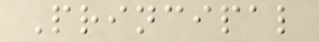Principal
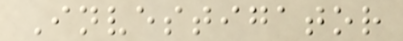Investigator
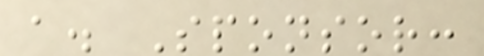a. Sponsor:
